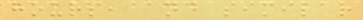hours, and similar
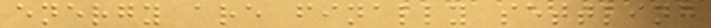energy are finally settling
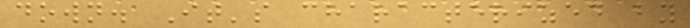down. It's characterized by
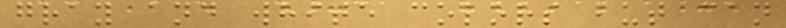gray and white colors but can
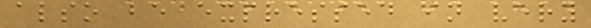also be expressed in very
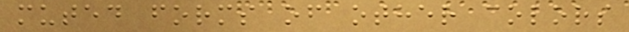muted forms of other colors
